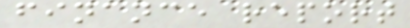finance report
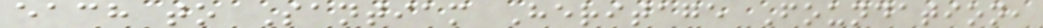each to Santiam Heritage Foundation,
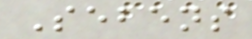Sebens
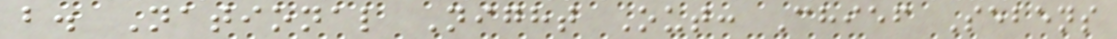b. National Night Out: Chief Sebens
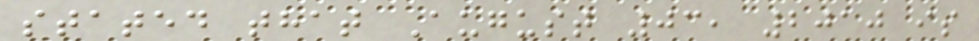stated that August 03, 2010 is
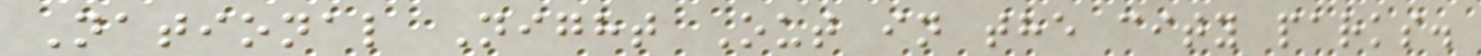National Night Out in the city parks.
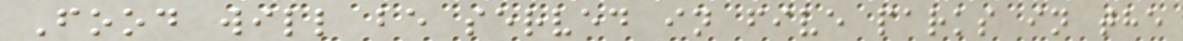Food will be served in five parks in the
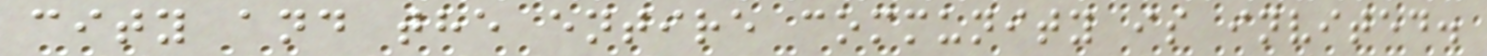city and the entire community is invited.
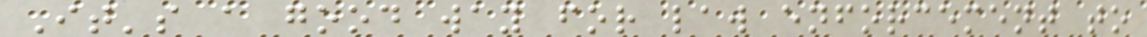It's a good way for law enforcement to
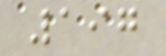197
